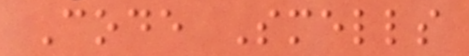Code Smells
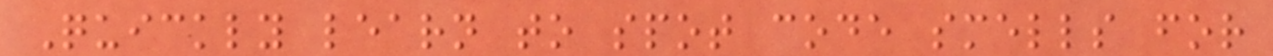Quickly learn to spot code smells for
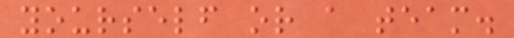yourself or a team.
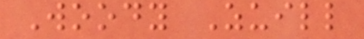Woody Zuill
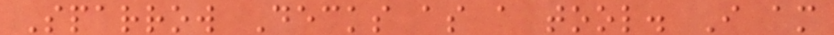Sparrow Decks as a tool. I am
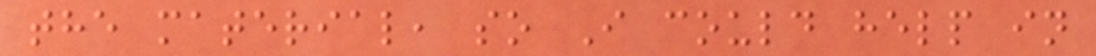the material, so I could help in
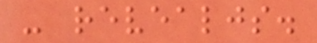- revealjs.
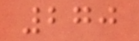270
